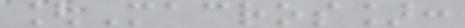[Macros]:
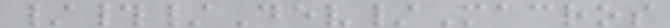/#/Dev/Macros
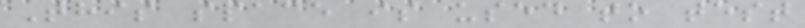This space is used to test
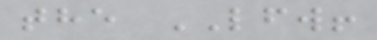the LFW!
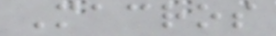Macros
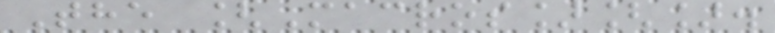The [Macros][].
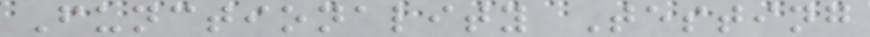Functionality Testing
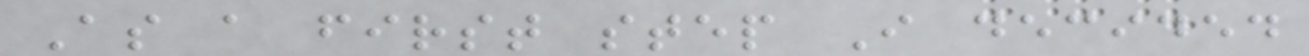As a first step I decided
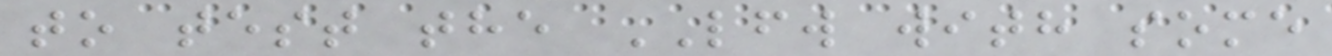to test the LFW with some
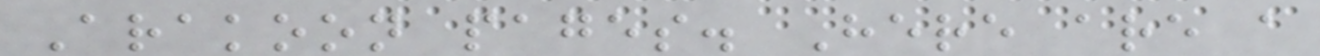Arakoon pages. Here are a
